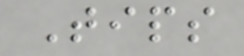Tips
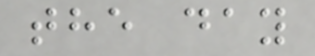the day
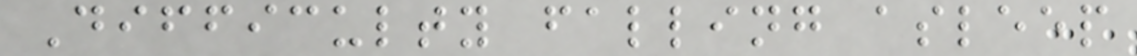Difficulty falling asleep
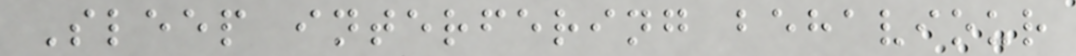Sleep interfering behaviour
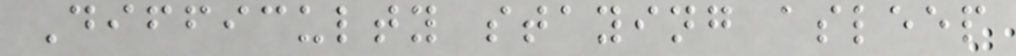Difficulty staying asleep
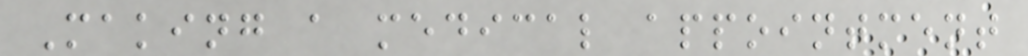Making a medical appointment
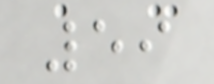59
